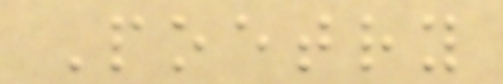Poetry
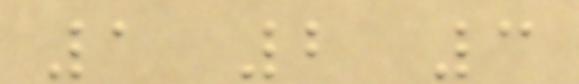1 2 3
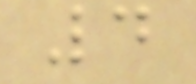4
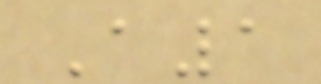A1
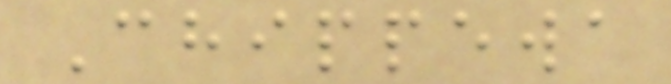Chippewa
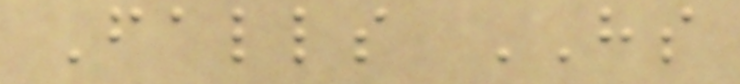Falls HS
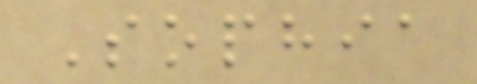Sophia
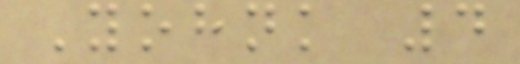Yohnk 4
